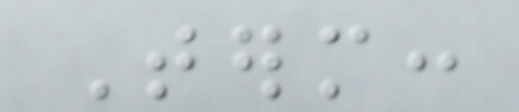Term:
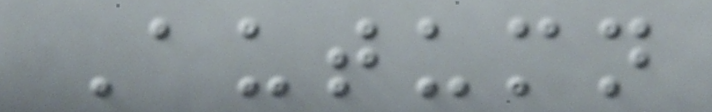Autumn
